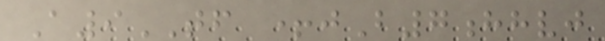A9TF +jB7hhvj
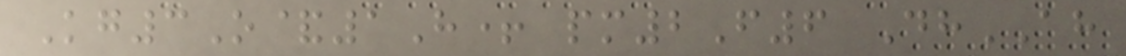Kg3O&1H+ pm2F6 DhAH
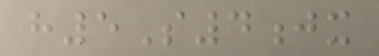h5S4jx
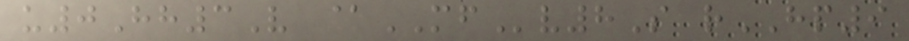u0Hh3V @MFv8S rHP9
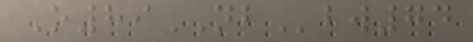O89NBbw74
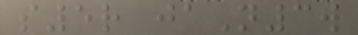s5r jaN3w
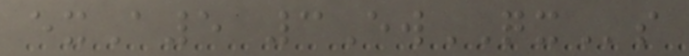exA5 3EwQXs
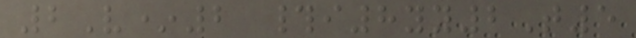2V*2 #i8yy2T5
